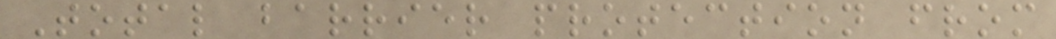Total barrier protection from
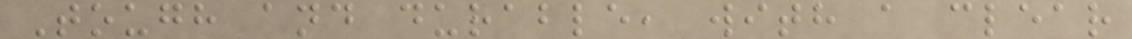Tough and durable, with a clear
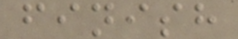finish
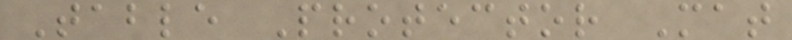Table Protector Mat
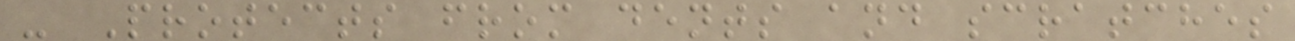- Protects from dents and scratches
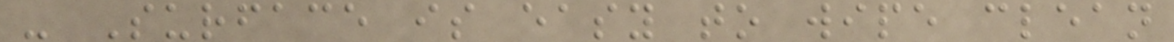- Surface is easy to wipe clean
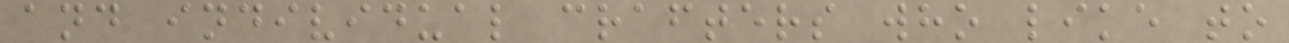and individual crafters who like to
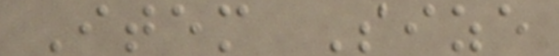Item Size
